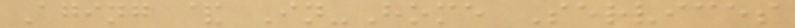Aging & In-Home Services
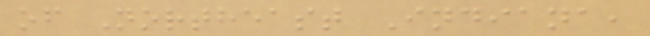of Northeast Indiana,
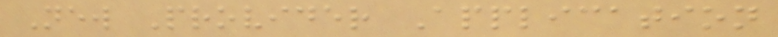New Provider Application
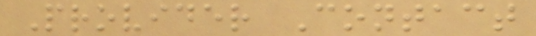Provider Contact
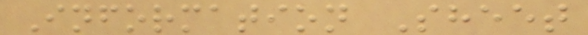Information Sheet
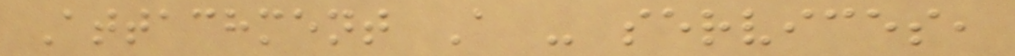Attachment A - services,
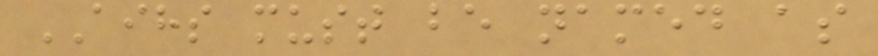AIHS must be named as
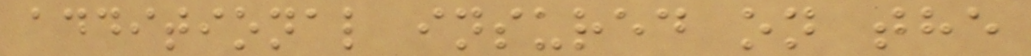additional insured on the
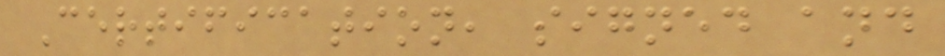Certification, signed and
